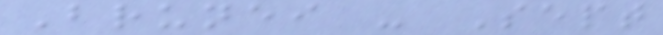Brunei - Sept
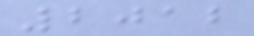2012
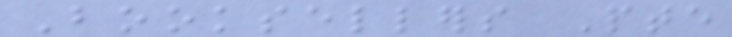Booksellers Pte
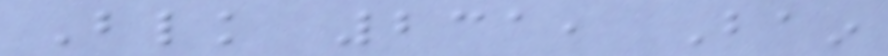Blk 231, Bain
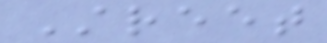Street
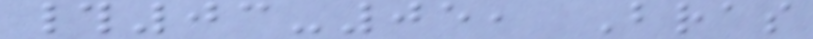#03-05, Bras
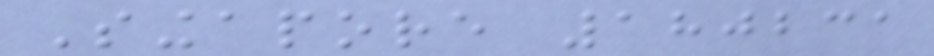Singapore 180231
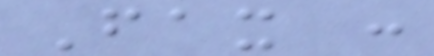Fax :
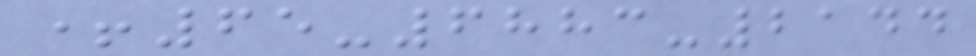+65-6883-2144
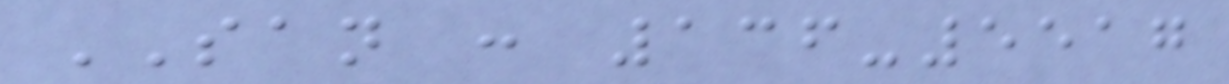SAN : 136-5517
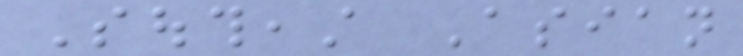Southeast Asian
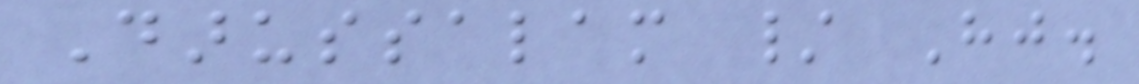Darussalam / Hj.
